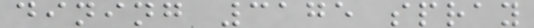dining 3175 spray
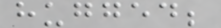hugged;
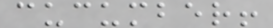cucumber!
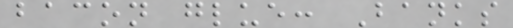bacon glue: Banks
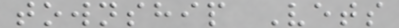township Vets
